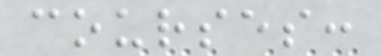courses:
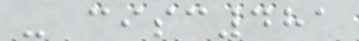- cisc481
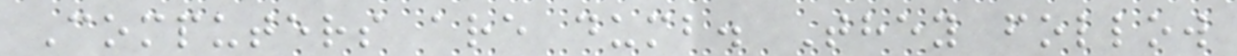Computers are dumb. They follow
